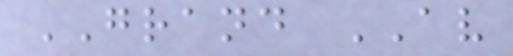GRAND AV
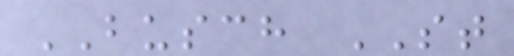BUSCH ST
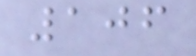106
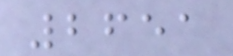2651
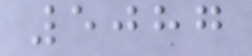5087
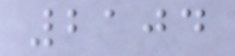2104
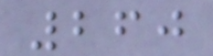260
